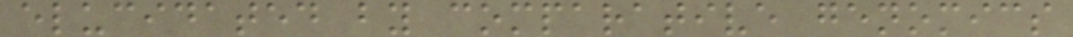elucidated by comparative genomics
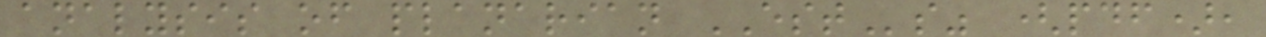analysis of planarian ESTs" (pdf),
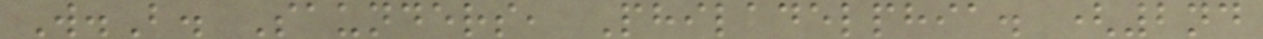W.B. Saunders, Philadelphia. (2nd
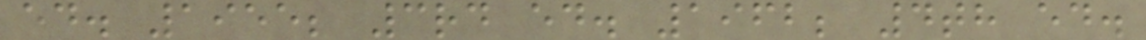ed. 1955; 3rd ed. 1962; 4th ed.
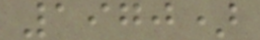1970)
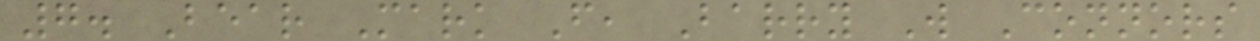7. Bear Mark F, Barry W Connors
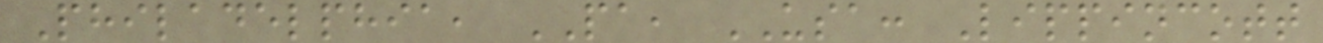Philadelphia, PA, USA: Lippincott
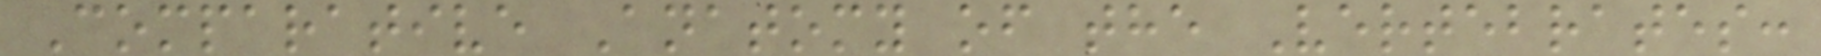Comparative Anatomy of the Vertebrates:
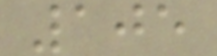105
